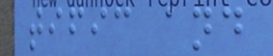tific and
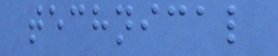technical
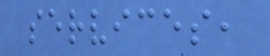services,
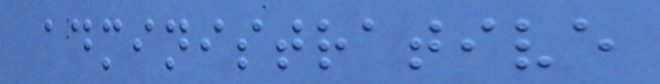administrative
